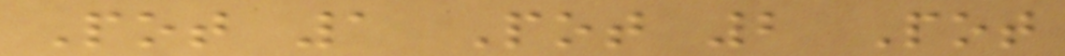Pot 1 Pot 2 Pot
